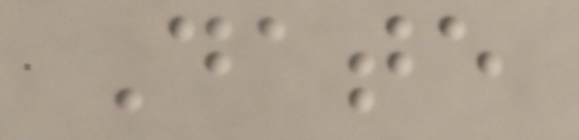Date
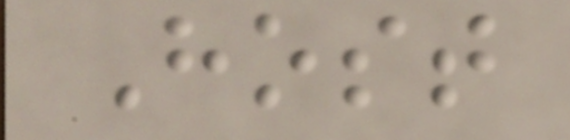Host
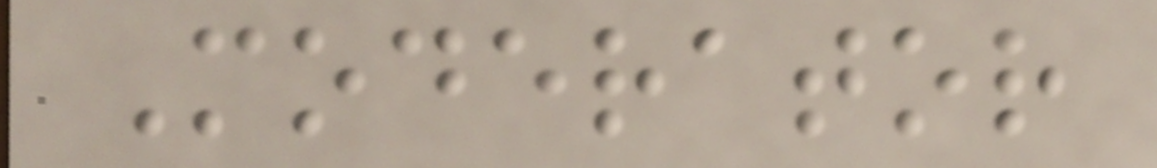Moderator
